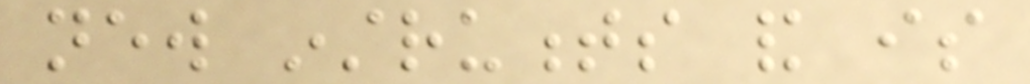new instruments and is
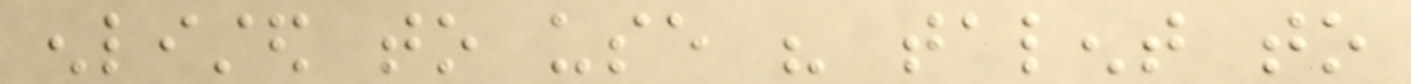enlisted to use his talent to
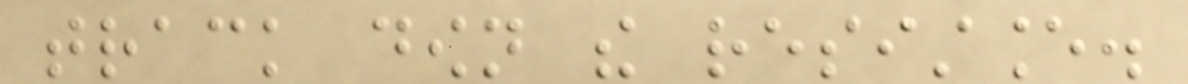track down the resistance.
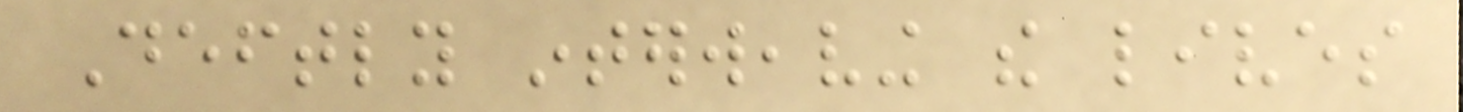Deftly interweaving the lives
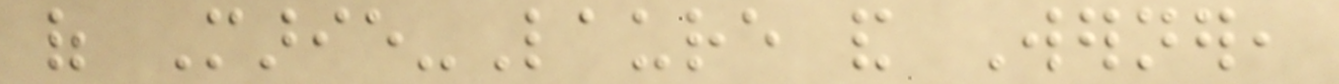of Marie-Laure and Werner,
